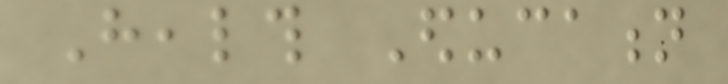Health Education
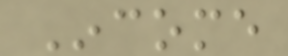Income
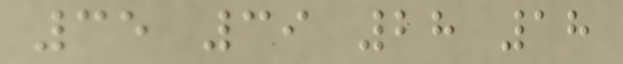35 39 28 18
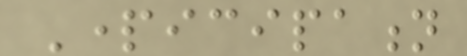Participation
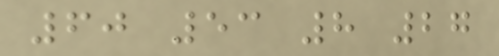60 53 8 27
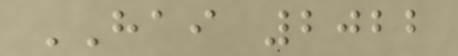HAI 2022
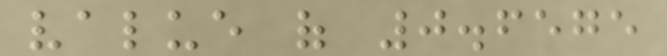value of 0.6575
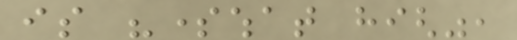is "somewhat high",
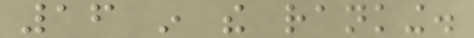16 in the ranking.
